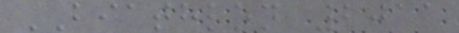BIATHLON 2011
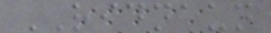RIDNAUN
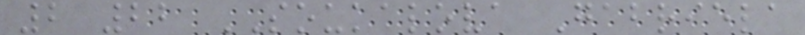2 22 SOUKALOVA Gabriela
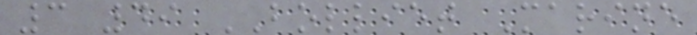3 49 BOLLIET Marine
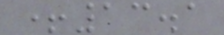+13.1
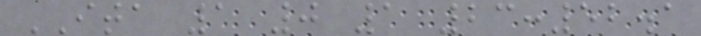ITA 1 0 1 23:52.1
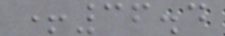+36.4
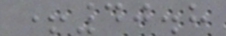+40.8
